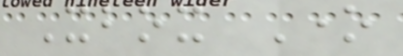Xbox One
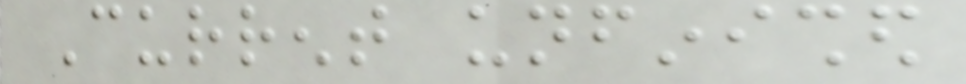Current unfinished
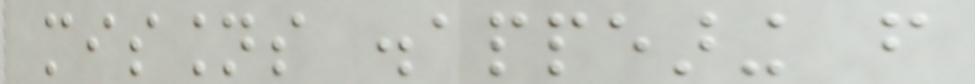missions disappearing from
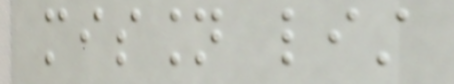mission list
